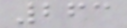263
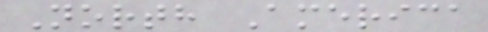North America
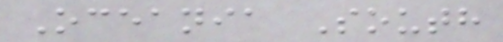Oceania South
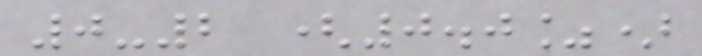0-2 (0.0%)
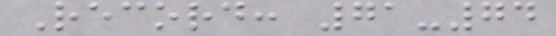Record: 71-74
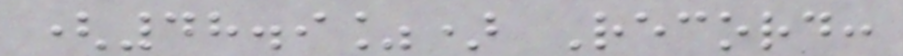(48.9%) Record:
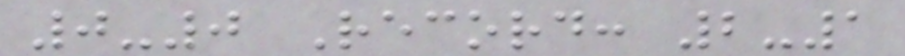0-0 Record: 2-1
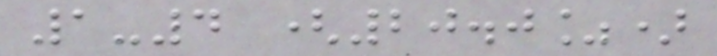1-4 (20.0%)
